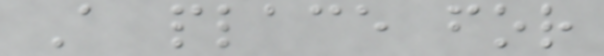A place for
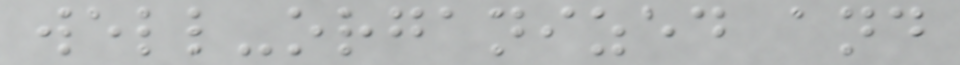well-organized and
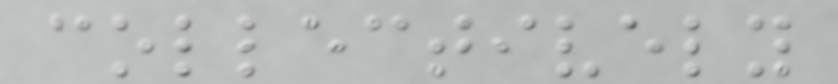collectively
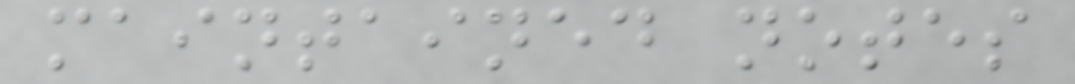maintained notes
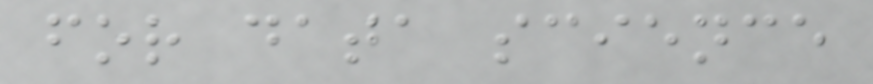for data science
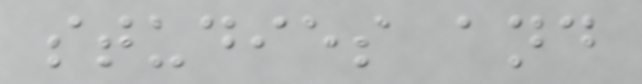studies and
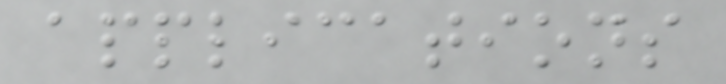applications
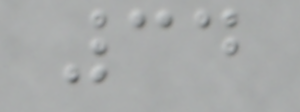34
